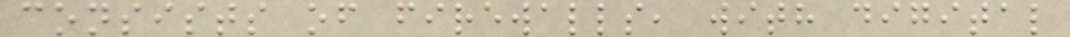consists of firewalls, with digital
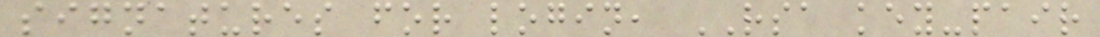signatures for login, RSA key-pair
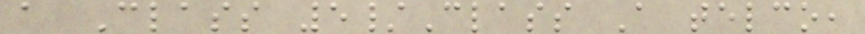a Class 5/Class A telco,
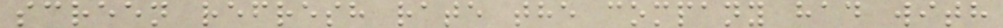screen refresh rate the company had with
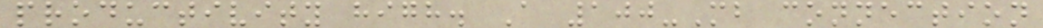productivity high. A 100-Mb connection
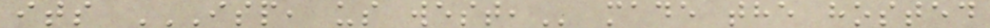its ISP, US WEST, made the hosted
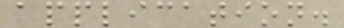application.
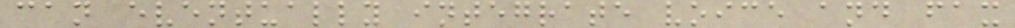can eventually integrate voice and fax
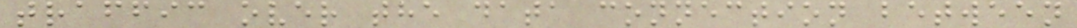traffic over the data connection between
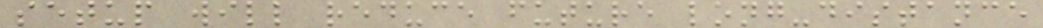setup will reduce future long-distance
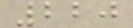220
